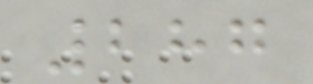287
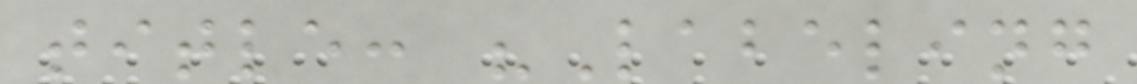title: "Labeling
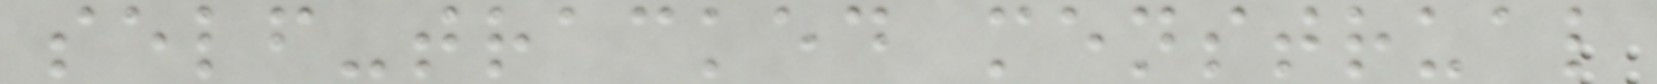self-tracked menstrual
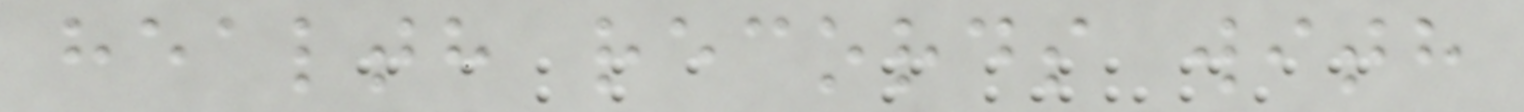health records with
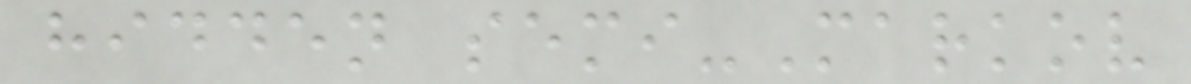hidden semi-Markov
